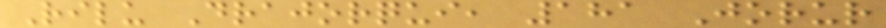Rilu Drajorqui, 181 Jorur
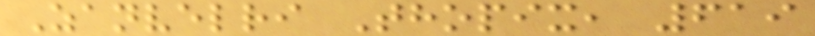Zanvelri Thopix, 619
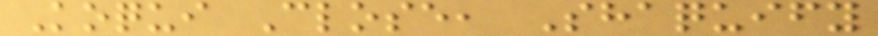Koqui Close, Shaquify
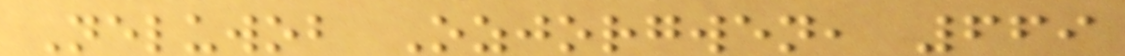Neluwob Ozjorgwen, 669
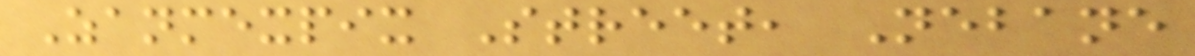Zanmexpix Street, Nebane
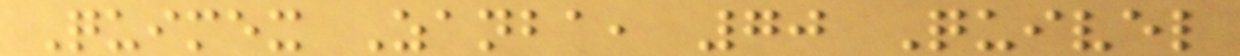Quimex Zanba, 70 Quivel
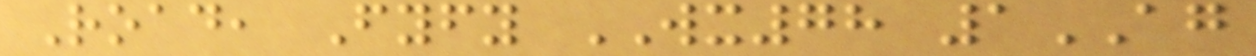Road, Fyfy WX78 1AG
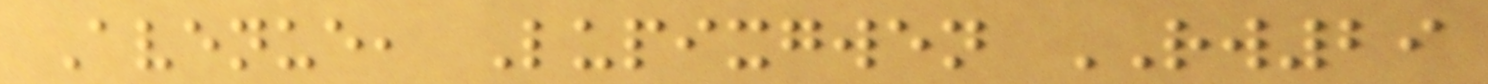Avenue, Lupixgwen RW29
